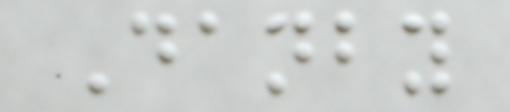Danby
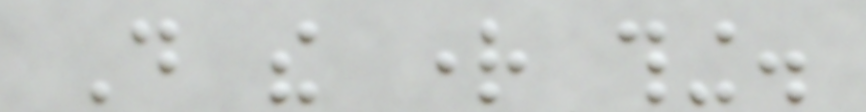Do the right thing.
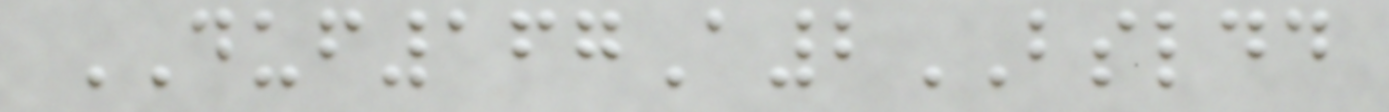DUF167A2BSLDD
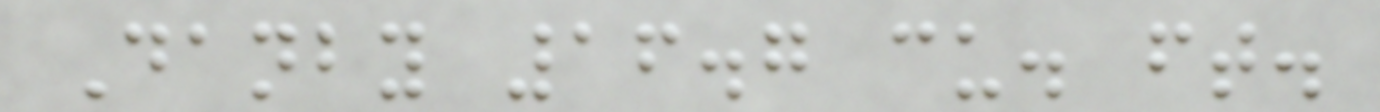Danby 16.7 cu. ft.
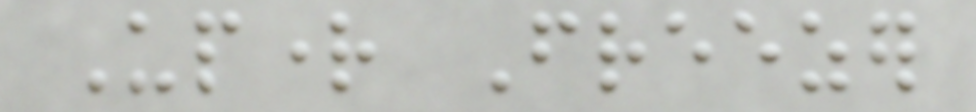Upright Freezer
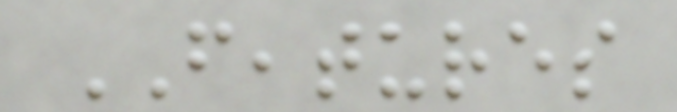FEATURES
